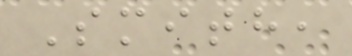Smith,
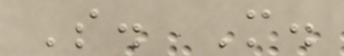S. M.
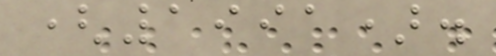(1991).
